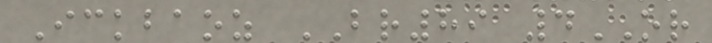Ickbaoz BR89 4OR
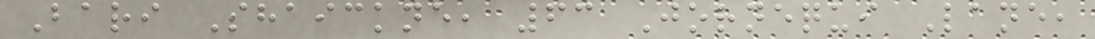Bari Shaickne, 63 Jornequi Lane,
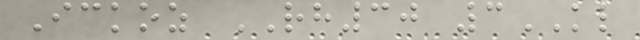Ickoz RH30 3KL
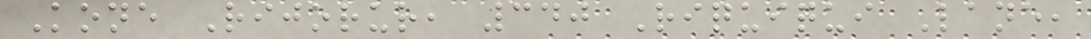Kone Rijorur, 340 Riquiqui Lane,
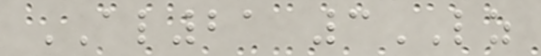AL21 3LZ
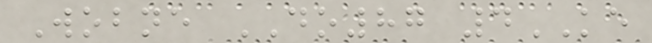Wobne DO87 4KE
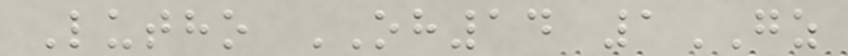Lutho OH14 1GZ
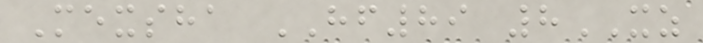Mexsha HF89 8XZ
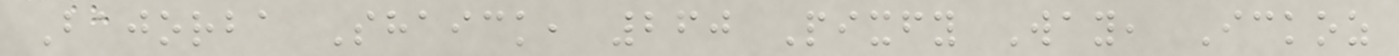Bajorba Shaick, 260 Pixfy Way, Ickoz
